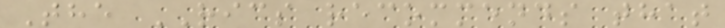The RICS recommends that
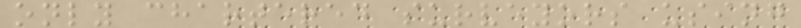only chartered surveyors using
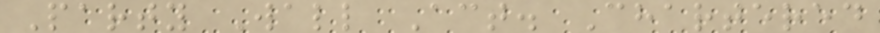Party Wall Act. Chartered
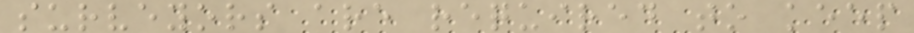surveyors are required to keep
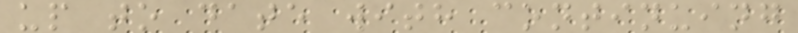up to date with continuing
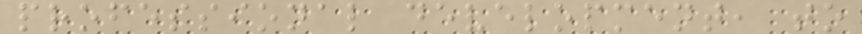professional development, to
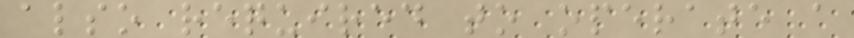also required to operate a
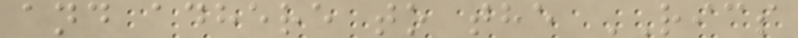and adhere to the RICS
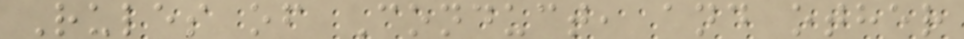Rules of Conduct, and other
